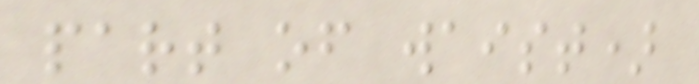part of waist)
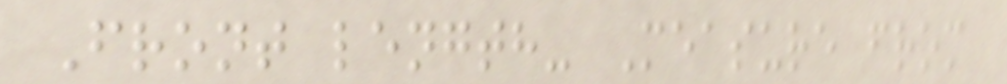Front length- Measure from
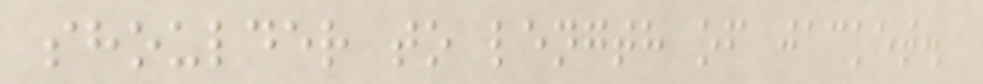shoulder to length of jacket.
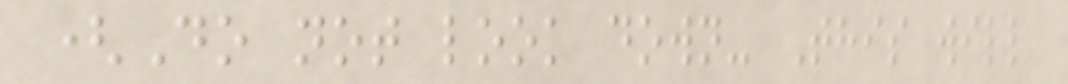(Do not look down- This will
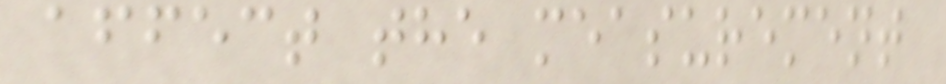affect the measurement
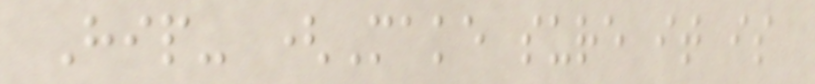Hip- (Make sure it is
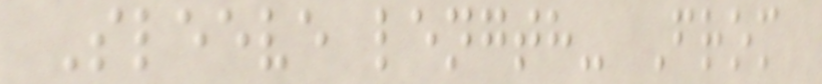Sleeve length- From
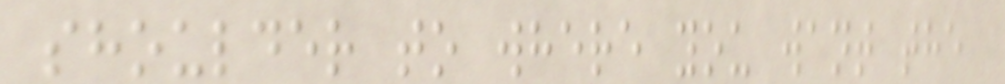shoulder to where you want the
